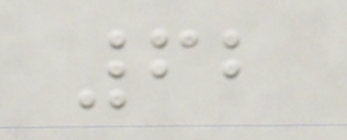62
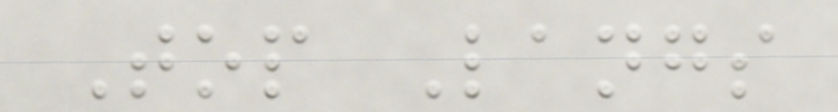Top Langs
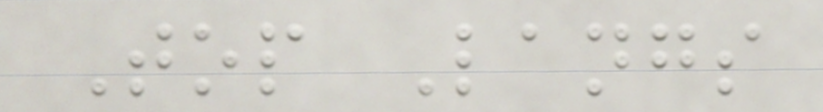Top Langs
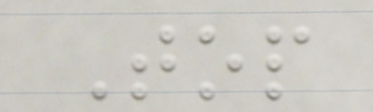Top
